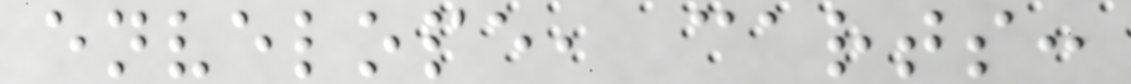envelope, carts:
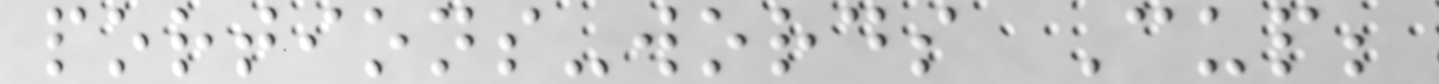portions-words Cup;
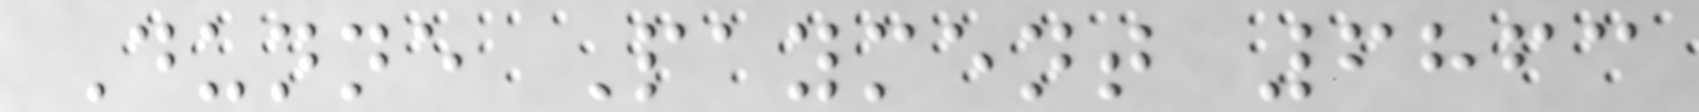Dunne Payment 6863
